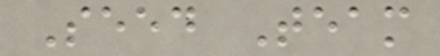Seed Team
